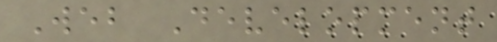Web Development
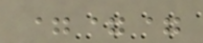===
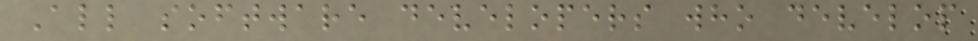All software developers who develop
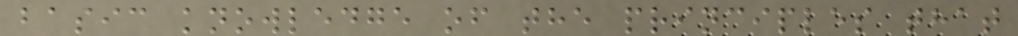basic knowledge of the principles that
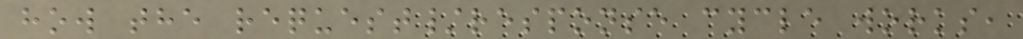how the request/response cycle works,
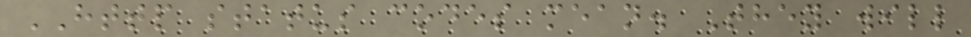HTTP status codes mean. They will
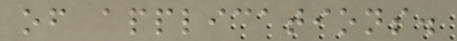of applications.
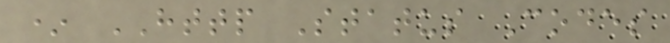* HTTP Status Codes
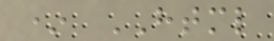* HTML
